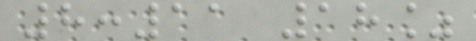8:11 18%
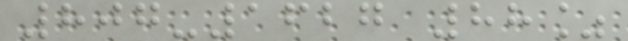807-1627 88%
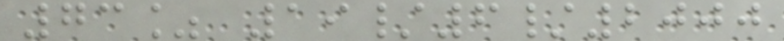73% 19/6/2000
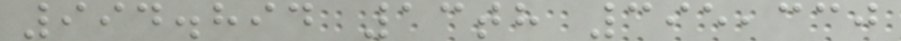994.894 13th 395,330
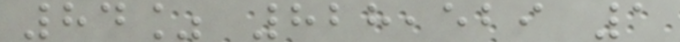84% 828,529 1
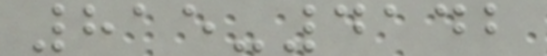815-4142
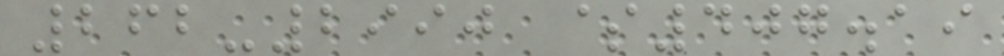262-2990 $407.19
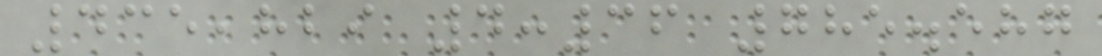435,829 4:36 785.587
